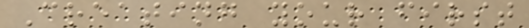Creating your first
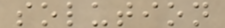solution
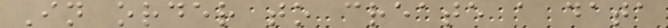In order to create a data
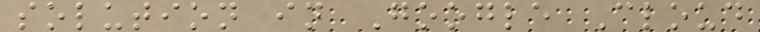solution in Google Cloud
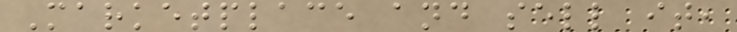Marketplace and sell it,
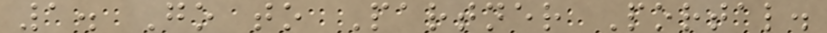1. Go to Partner Portal.
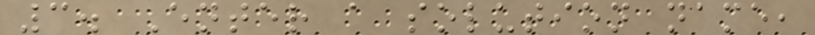3. Enter a solution name,
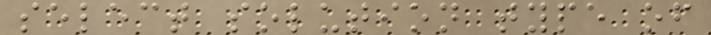select solution type of
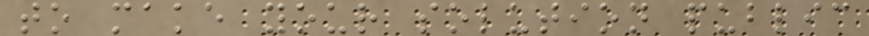to make your solution public
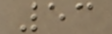53
